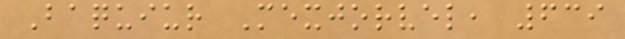Baquiur Mexjorvel, 639
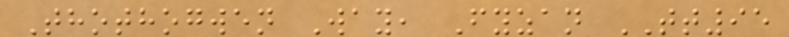Thothogwen Way, Fyzan TT95
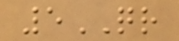5QR
